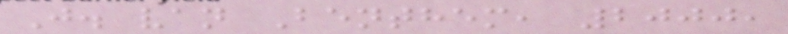J. van Benthem, 2000,
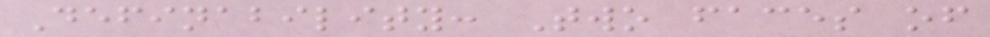Definability: Two faces of
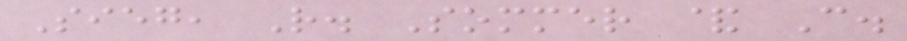Sieg, R. Sommer & C.
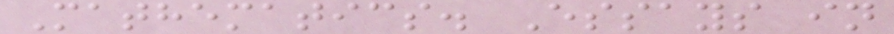Mathematics. Essays in
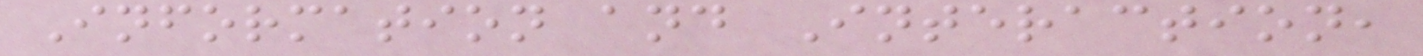Information and Interaction,
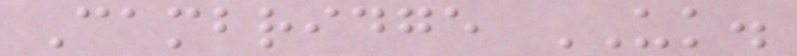Cambridge UK.
